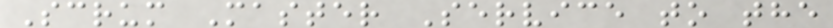Scrum Master Service to the
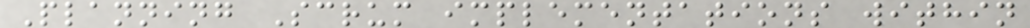Planning Scrum implementations within
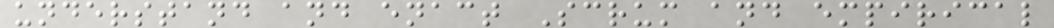understand and enact Scrum and empirical
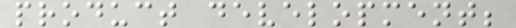product development;
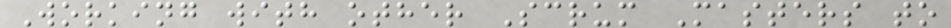Working with other Scrum Masters to
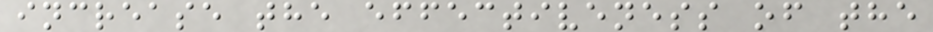increase the effectiveness of the
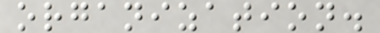organization.
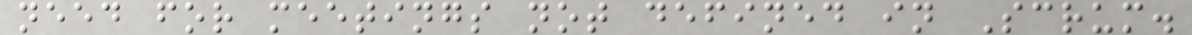need for meetings not defined in Scrum.
